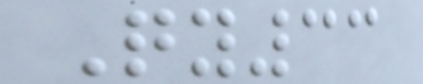Qy33
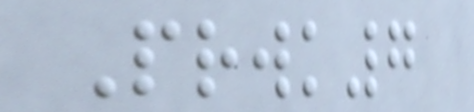Prwk7
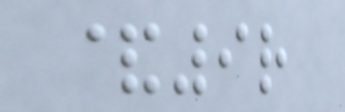&9r
